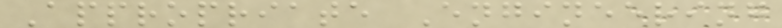Appropriate Engineering
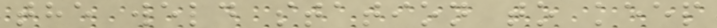the weld station to keep
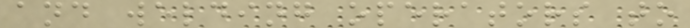and welding operators to
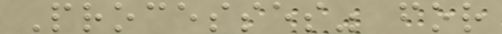Processes" for
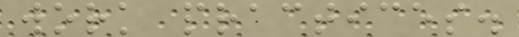work practices.
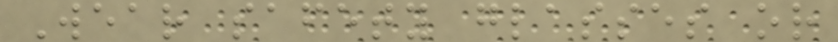Wear safety glasses or
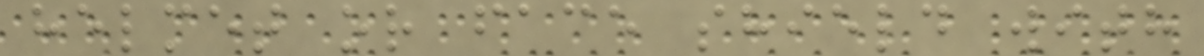helmet or face shield with
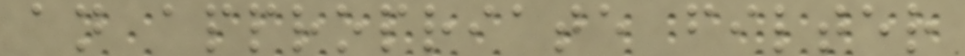an appropriate filter
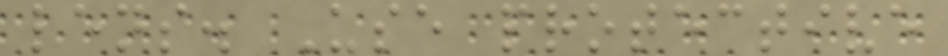lens. Use protective
